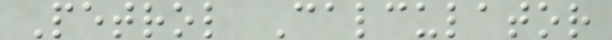Petrol Calculator
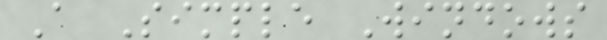A Simple Windows
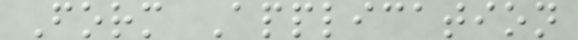Form Application
